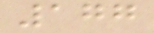177
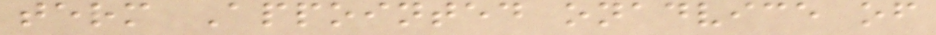term Appointed onadvice of
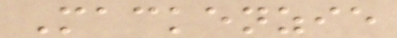Mackenzie
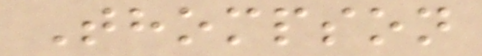Thompson
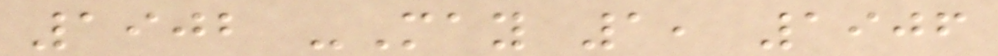1902 -May 1, 1906
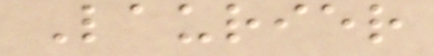Laurier
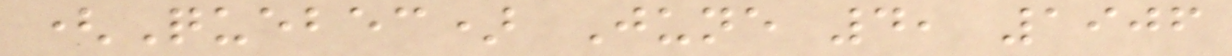(Quebec) June 4, 1906
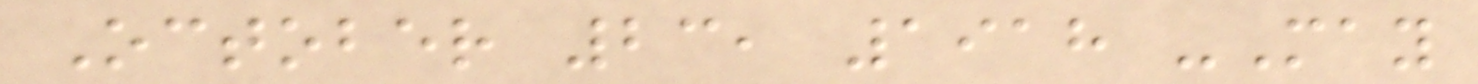October 23, 1918 -May
